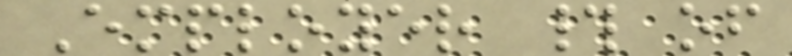Employer # of
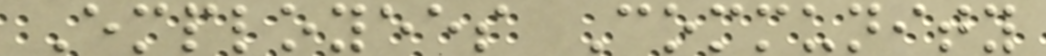Employees Community
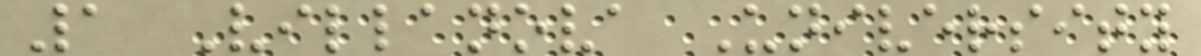1 Villanova University
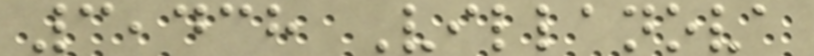3,438 Villanova
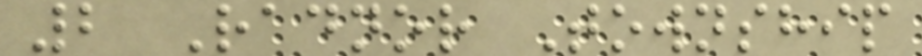2 Radnor Township
